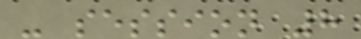- session 8
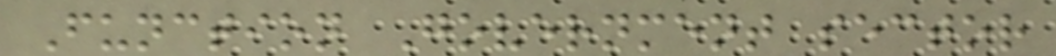Function Government sector
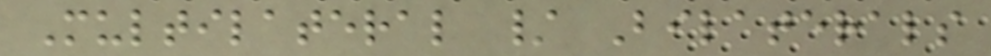Multilateral / Bilaterals
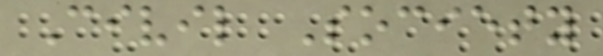Civil Society
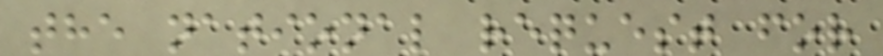the national request for
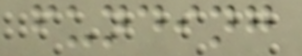funding
